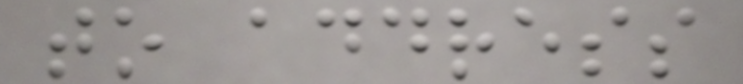to address
